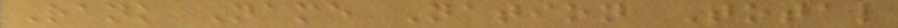Rank Name Nation Total
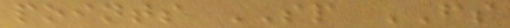points SP FS
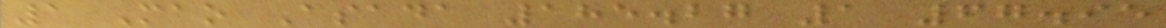1 Mao Asada 185.27 1 67.95
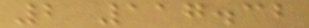2 117.32
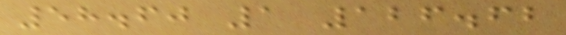58.60 1 126.62
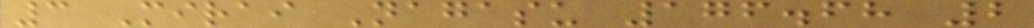3 Mirai Nagasu 176.68 2
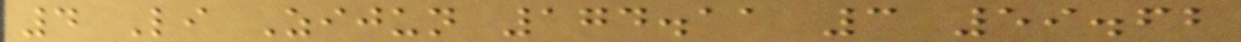4 Li Zijun 174.11 3 59.62
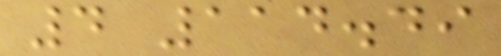4 114.49
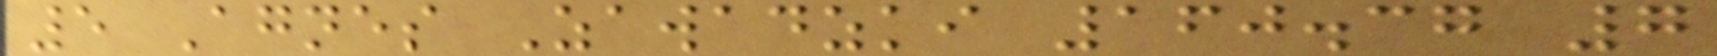5 Agnes Zawadzki 160.37 7
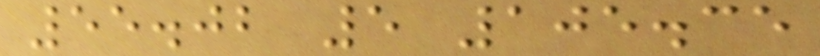55.02 5 105.35
